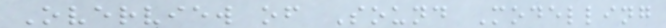Overview of Sound Modelling
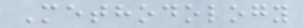Methodology
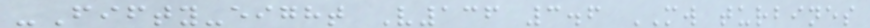-Fifty-eight V136 3.6 MW turbines
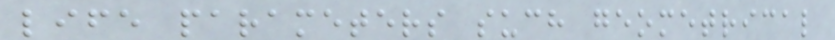life parameters such geometrical
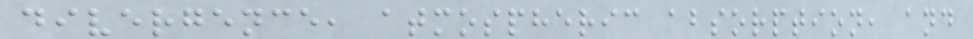divergence, atmospheric absorption, and
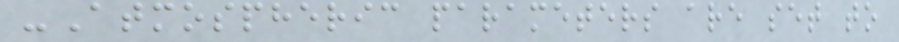-Atmospheric parameters are set to
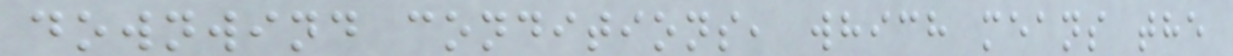downwind conditions, which means the
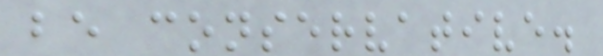be conservative.
